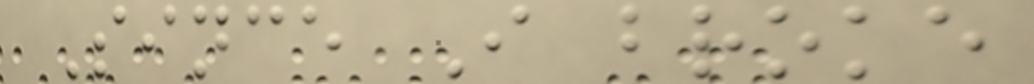Since I broke
